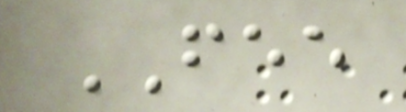FEE
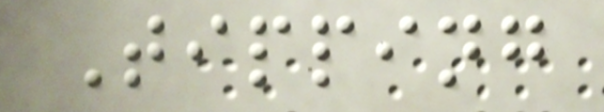Tipping
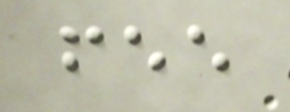fee
